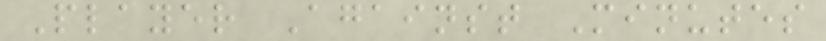Player Against Minutes
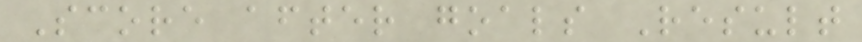Score after goals Result
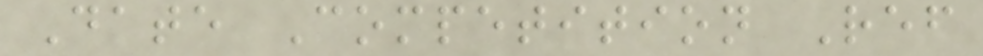Date Competition Ref
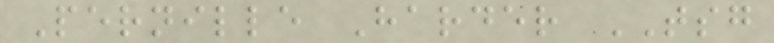Pernille Harder TSG
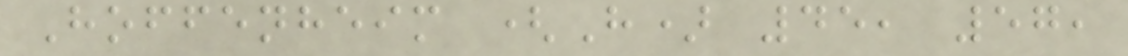Hoffenheim (H) 45, 57,
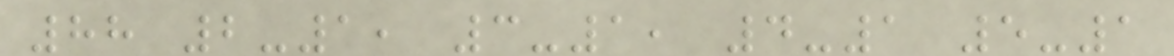88 2-1, 3-1, 4-1 5-1
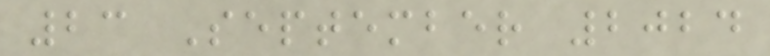23 September 2024
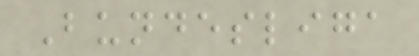Bundesliga
